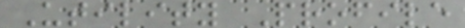Utility Profile
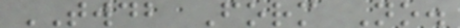TWDB Form No.
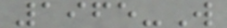1965-W
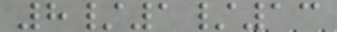8/1/13
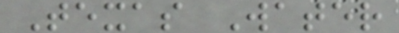Texas Water
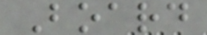Board
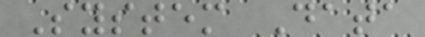System Data
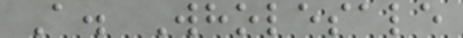A. Wholesale
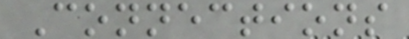Connections
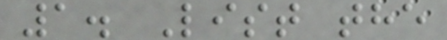1. List the
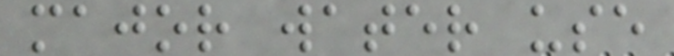major water use
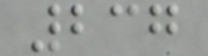237
